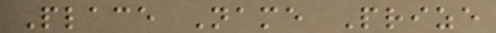Place Name Prize
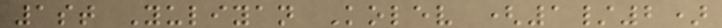1st Yuliyan Kolev (1/2)
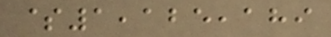$1,125,189
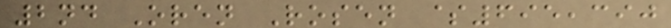2nd Oren Rosen $695,390
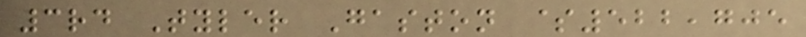3rd Tyler Gaston $522,705
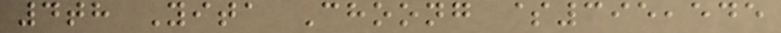4th Yita Choong $395,545
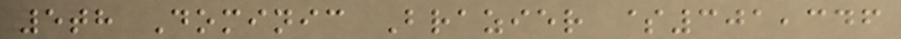5th Dominic Brazier $301,346
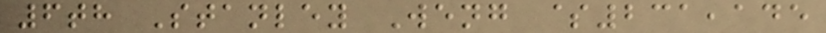6th Stanley Weng $231,145
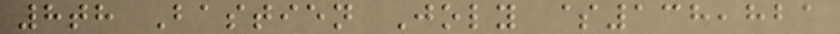8th Bastien Joly $138,821
